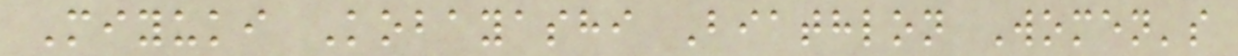Miyuki Kobayashi Biathlon Women's
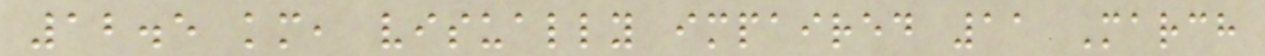12.5 km, visually impaired 11 March
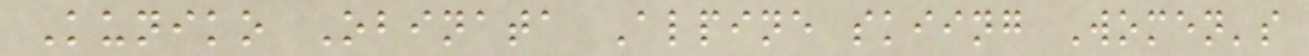Kuniko Obinata Alpine skiing Women's
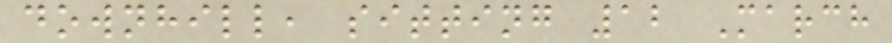downhill, sitting 12 March
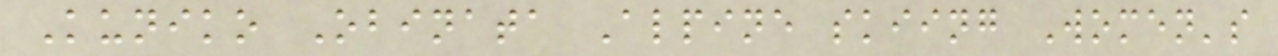Kuniko Obinata Alpine skiing Women's
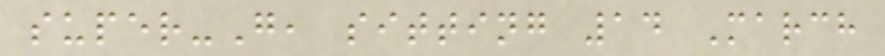super-G, sitting 14 March
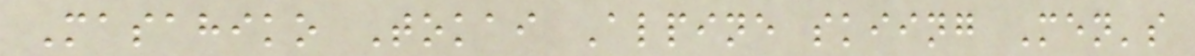Masahiko Tokai Alpine skiing Men's
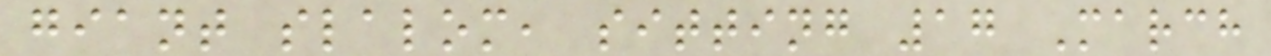giant slalom, sitting 17 March
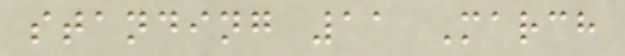standing 11 March
